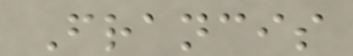Francis
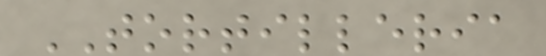TORTILLERIA
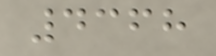4368
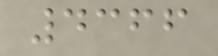4366
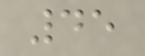45
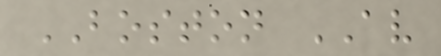BOSTON AV
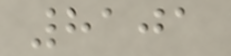8101
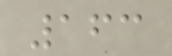163
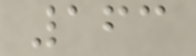163
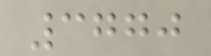3770
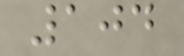104
